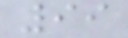99
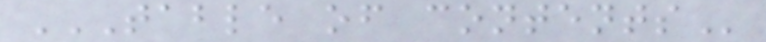TABLE OF CONTENTS
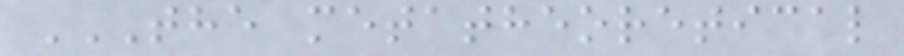THE METATHEORETICAL
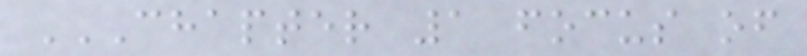CHAPTER 1 FOCUS OF
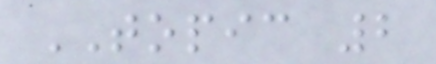TOPIC 2
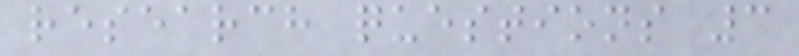research questions 3
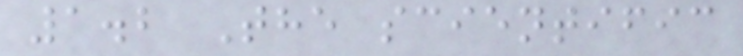1.2 The scientific
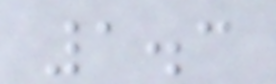1.3
